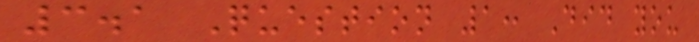3.1 Question 1: Did you
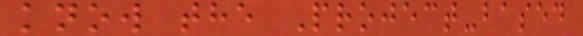know the Project-based
